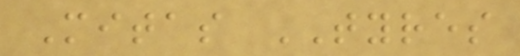Mitas TYRES
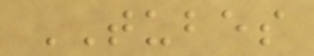TUBES
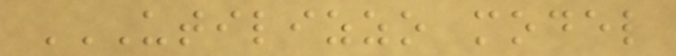UTILIZZO MODEL
